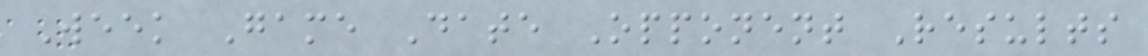Week Game Date Opponent Results
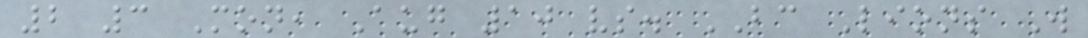2 3 Mon, Aug 10 vs. BC Lions W
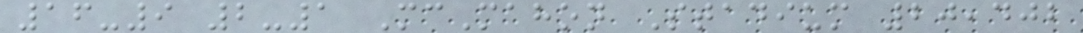16-9 2-1 McMahon Stadium 20,402
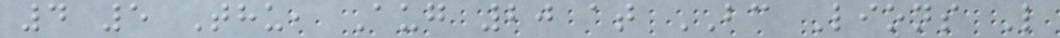4 5 Thu, Aug 20 at BC Lions L
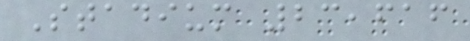Stadium 23,616
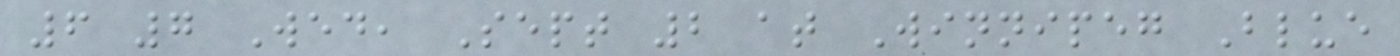6 7 Wed, Sept 2 at Winnipeg Blue
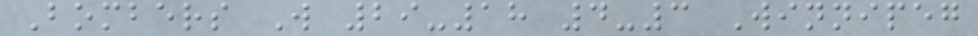Bombers W 29-18 4-3 Winnipeg
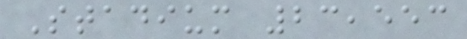Stadium 23,553
